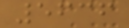5636
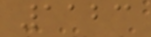1123
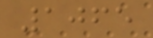1065
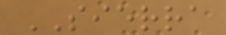SIERRA
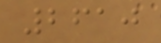2610
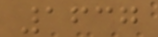1637
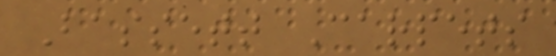Bassett Carpets
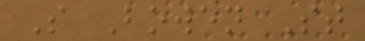S Bowen St
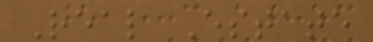Real Estate
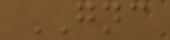GNC
